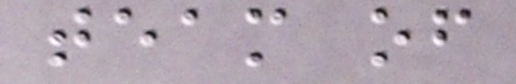team of
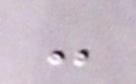-
